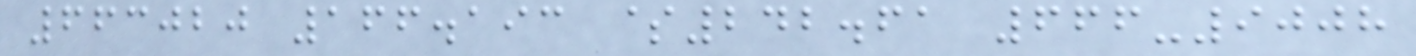663020 166.193 $242.61 666-9008
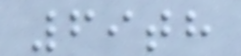69th
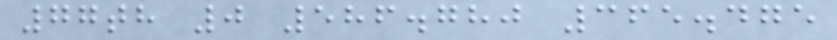77th 0 586.780 365.475
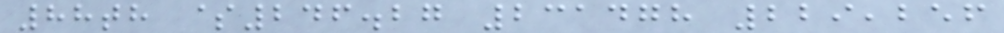88th $246.27 231478 229,256
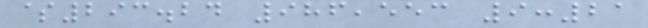$293.24 986,553 9:21
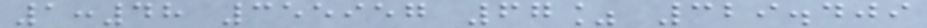1:48 355957 67% 329.409
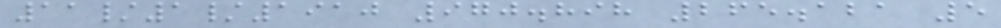11/1/1910 970.898 265.121 5
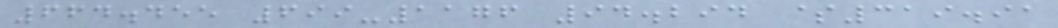664.455 699-1176 94.294 $319.91
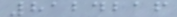8124216
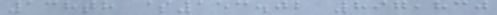138th $153.02 897,830
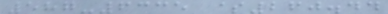587-6335 $260.44
